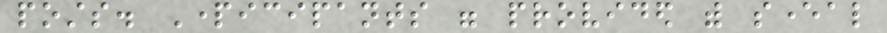posts. Participants were provided with several
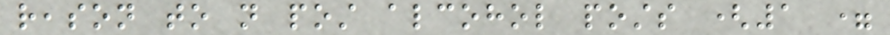reason to not post alcohol posts (1 =
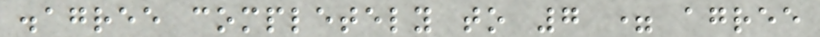disagree completely to 7 = agree
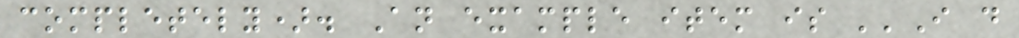completely). An example item is ''I do
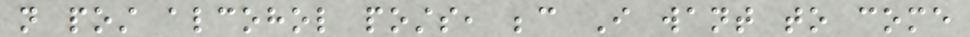not post alcohol posts, because I want to come
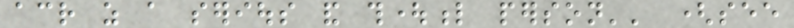across as a serious and thoughtful person'' (see
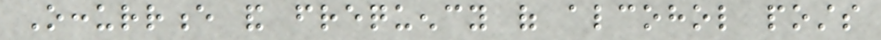Occurrence and frequency of alcohol posts
